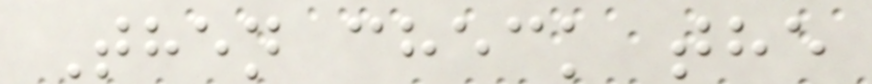Then check the
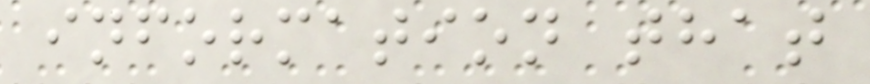information that
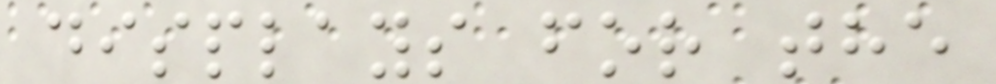displays for the
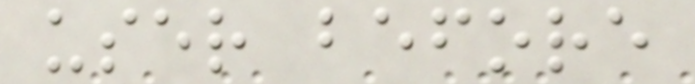user before
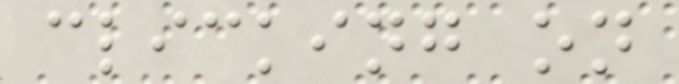clicking on
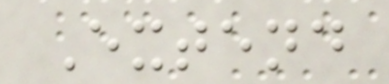Extend
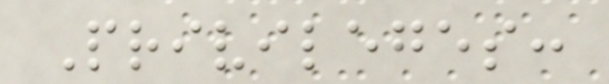Privileges:
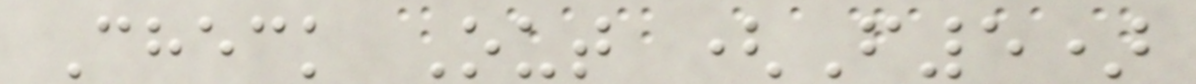Check Out (F5)
